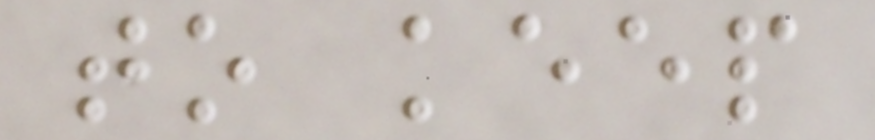to keep
